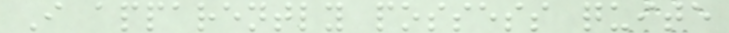I apparently possess quite
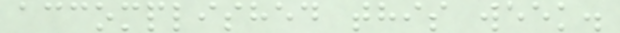accomplished this week.
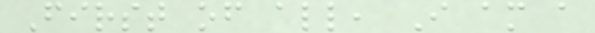First of all, I am a
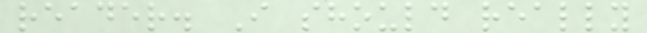reader. I should really
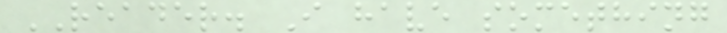READER. I have something
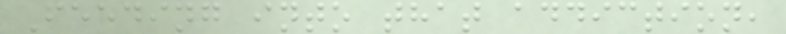Feeding into that addiction,
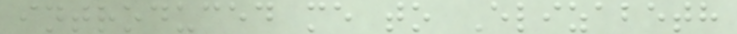introduced me to Elizabeth
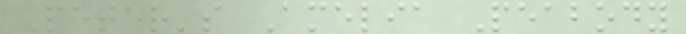Peter's Amelia Peabody
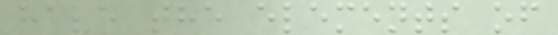have the elements of
